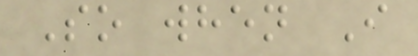So when I
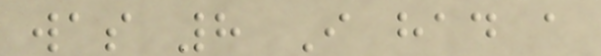was 8 I had a
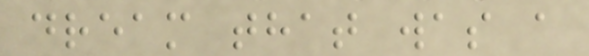dream that was a
